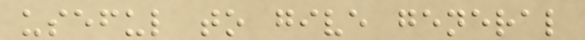useful to give general
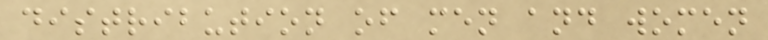distribution of men and women
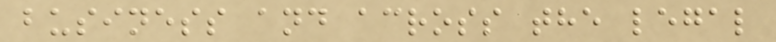business and across the legal
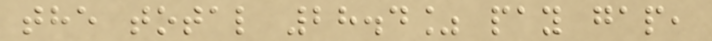the total 28.4% pay gap,
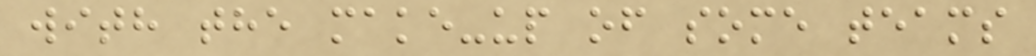with the make-up of some teams
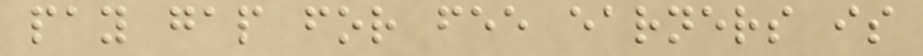pay gap for fee earners is
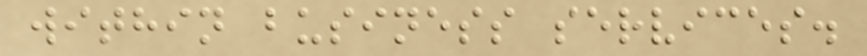within business services.
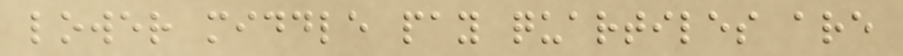lower middle pay quartiles are
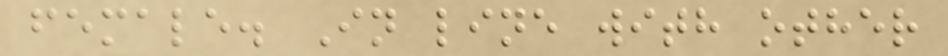female. In line with other
